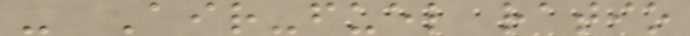- Air-fuel ratio
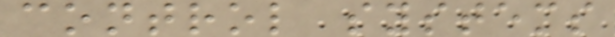control systems
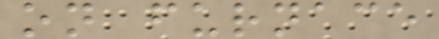on furnace
